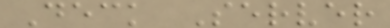Deck Server
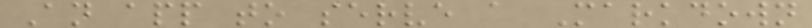An app to serve a Markdown
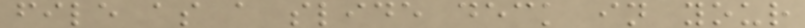file as a slide deck in your
